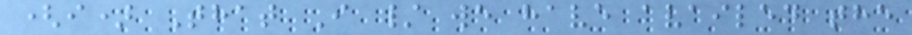(i) That I / we have availed the
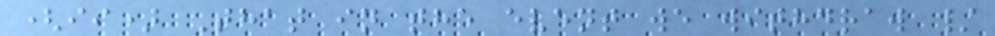(ii) That in the event we withdraw /
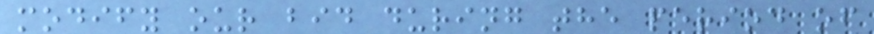modify our bid during the period of
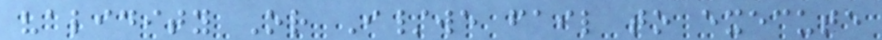validity Or I/we fail to execute
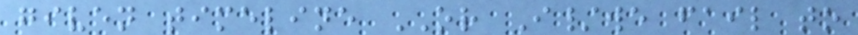given timeline OR I/we fail to
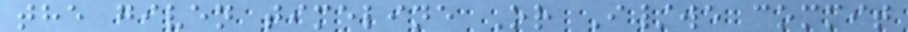the given timeline Or I/we commit
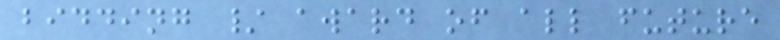bidding / award of all future
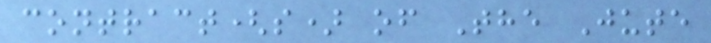contract(s) of The Jute
